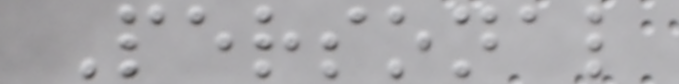Personal
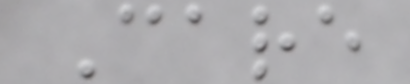Care
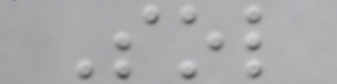Sol
